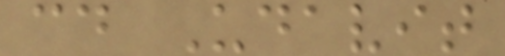cd Udavit
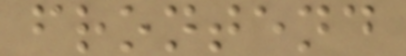frontend
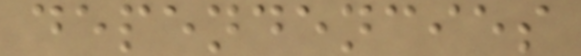dependencies
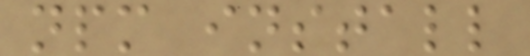npm install
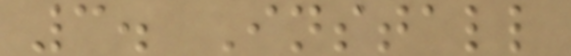3. Install
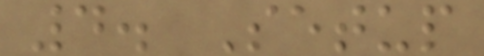4. Setup
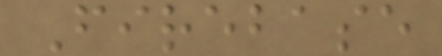Firebase
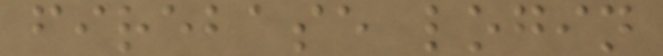firebase login
